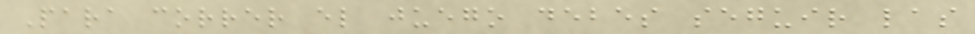Para correr el juego debes seguir las
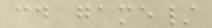cd game/
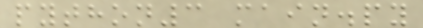python3 main.py
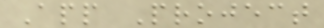App Project
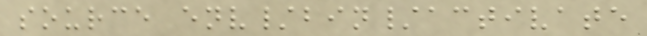source env/bin/activate
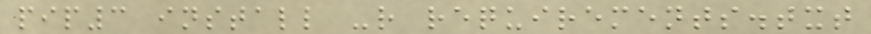pip3 install -r requirements.txt
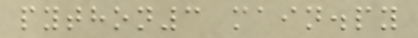python3 main.py
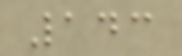143
